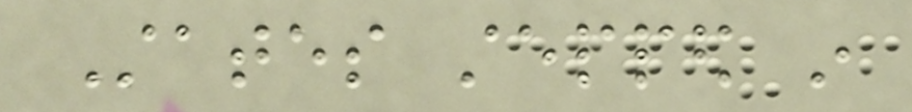States stepped in
